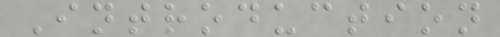Introduction
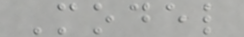Model
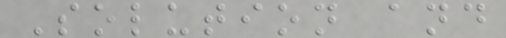Solution and
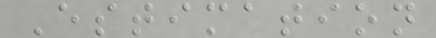Estimation
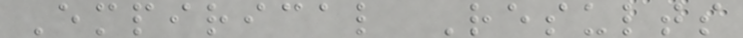Empirical Results
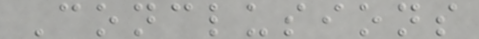Conclusions
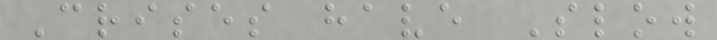Crises have Slow
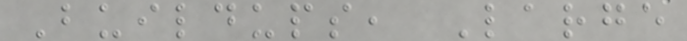Buildups, Large
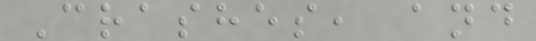Crashes, and
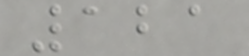121
